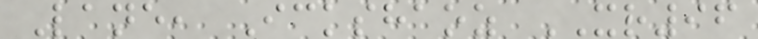Lane, Ickshaoz XR96
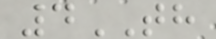4TH
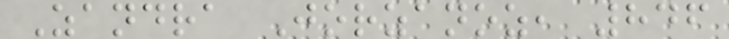Zandra Jorzanoz, 846
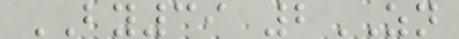BY39 2ZN
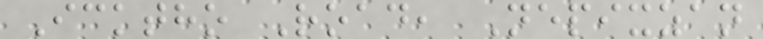Icktho Road, Nepixzan
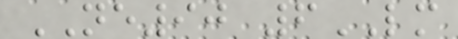NE90 6LM
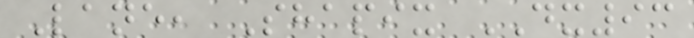Lane, Shapix DX93
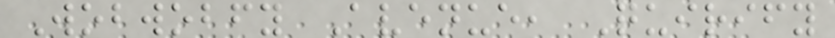Wobwobfy Avenue, Quirify
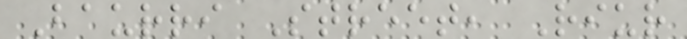Baurri Street, Riur
